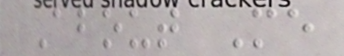About Me
